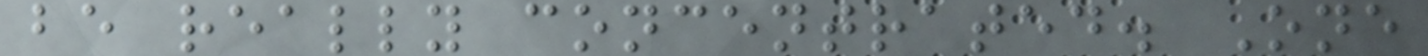be really concentrated. One
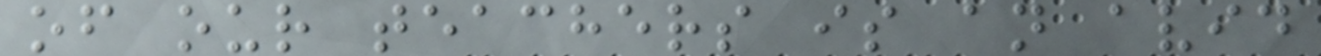of our teachers is an avid
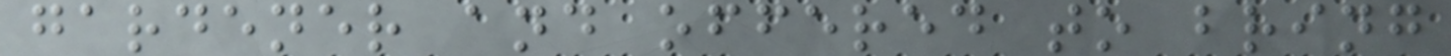gardener and offered to bring
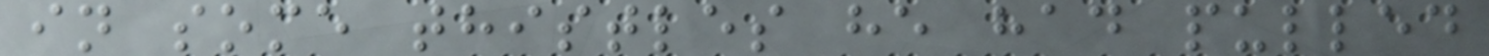in some thistles he had pulled
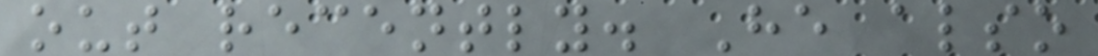out recently. He also
